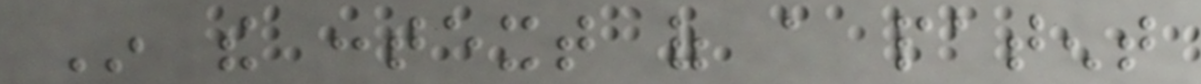In the context of a patent
